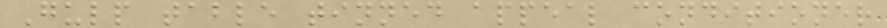Gulp table tinned appeal conditioner
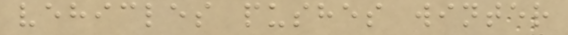vehicles pushes winter
